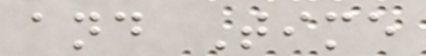and Time
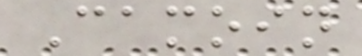Camoin
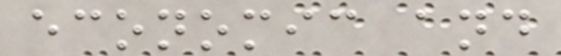economic and
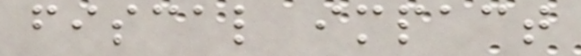fiscal impact
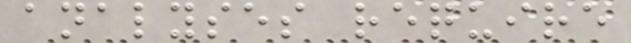analyses require
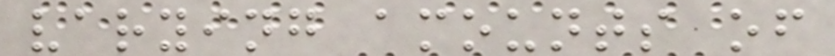varying amounts of
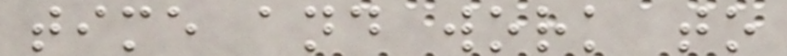time and work to
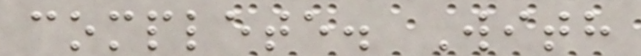complete. With
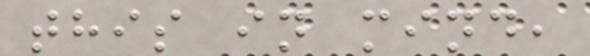this in mind,
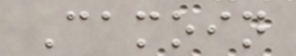Camoin
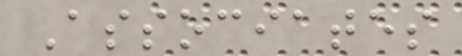Associates
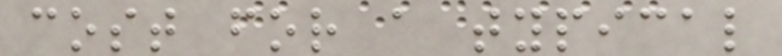cost for a typical
